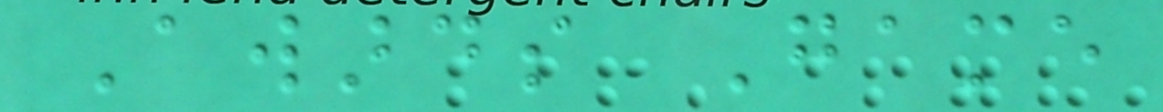Awards Game
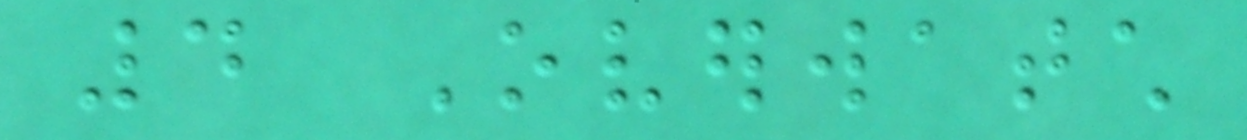4 Overwatch
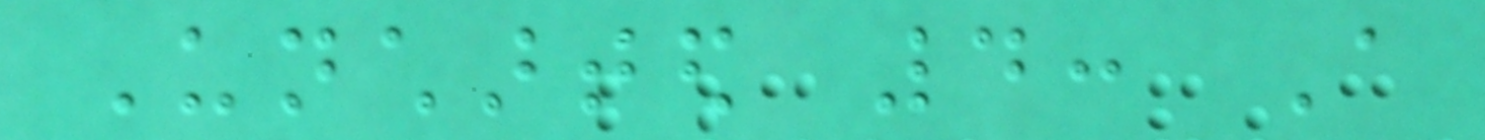Uncharted 4: A
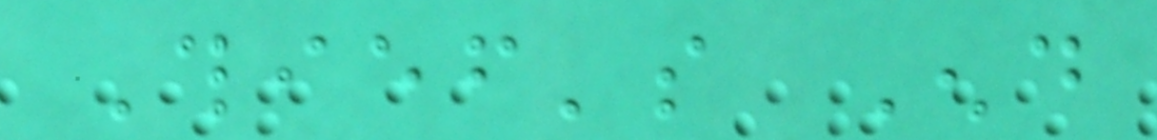Thief's End
